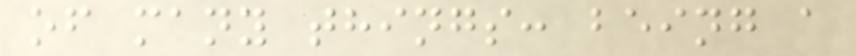of many things: being a
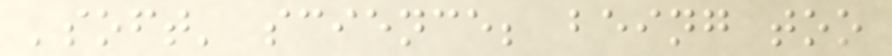'soft' science; being too
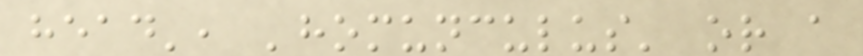head', 'homunculus' or a
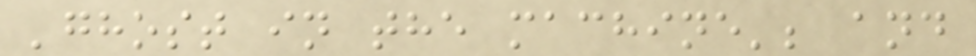'ghost in the machine'; and
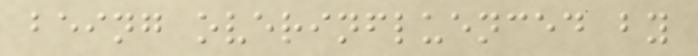being overinfluenced by
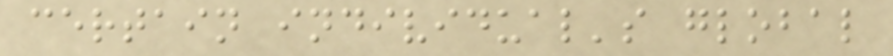certain individual's global
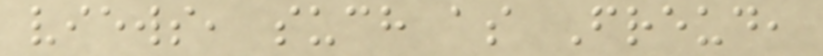views, such as Freud,
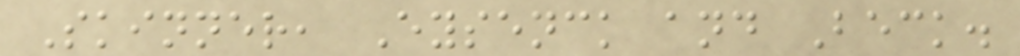Skinner, Eysenck and Beck.
